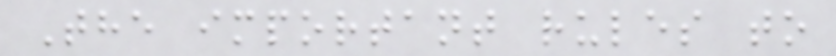The important rules to
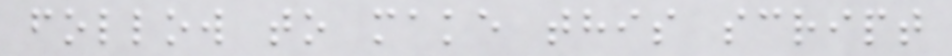follow to make this script
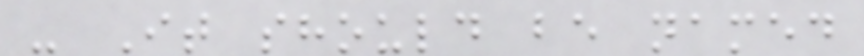- It should be named
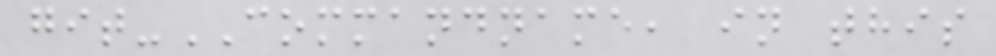git-COMMANDNAME, in this
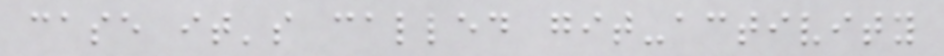case it's called git-activity
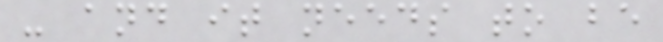- and it needs to be
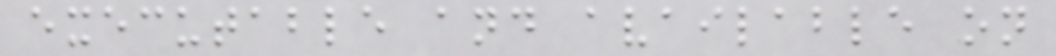executable and available on
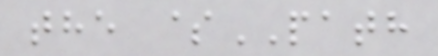the $PATH
